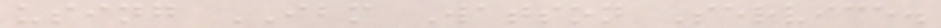using IBM Watson Service.
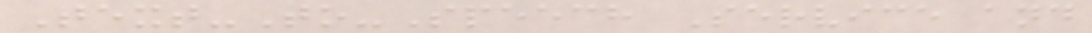Text-To-Speech Service and
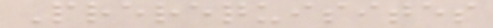Prerequisites
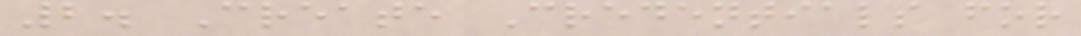2. Create Credentials for
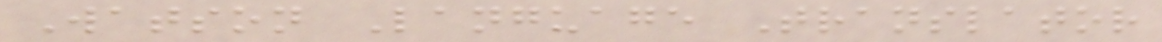Watson Language Translator
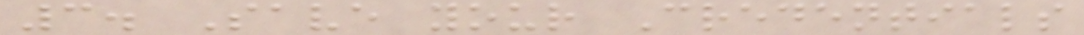3. Save your Credentials
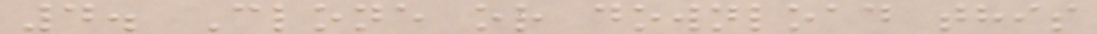4. Clone or download this
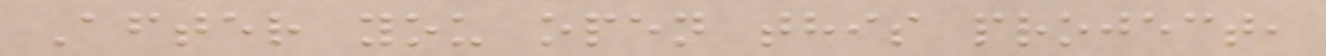After you open this project,
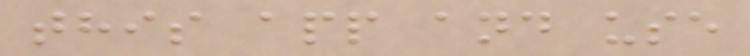this app and use
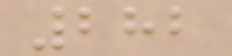282
